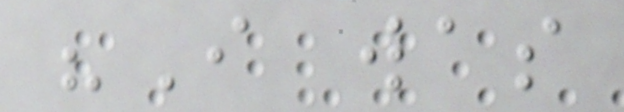"I was
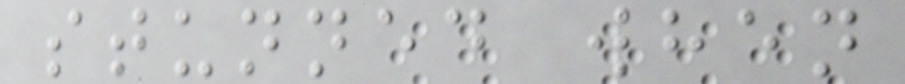stunned when
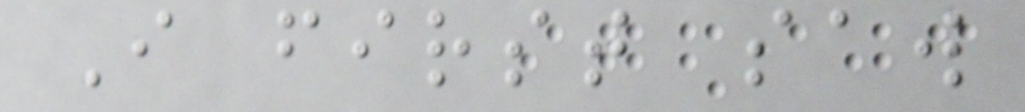I first saw
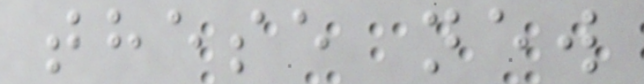these new
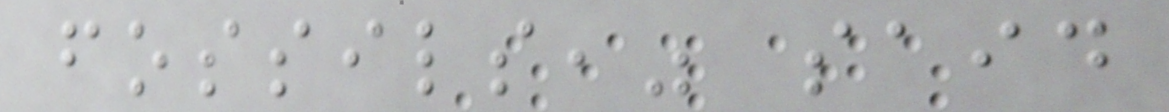fossils," said
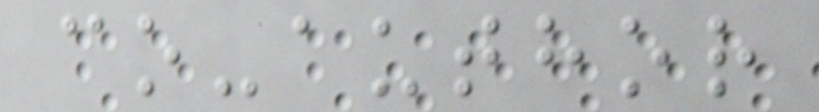co-author
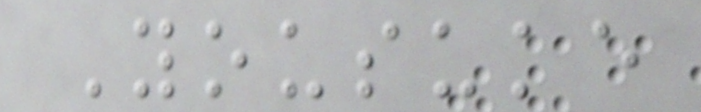Yousuke
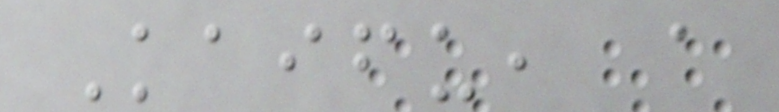Kaifu, a
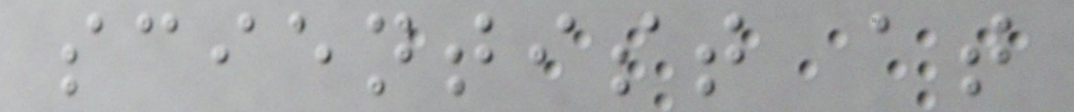scientist at
